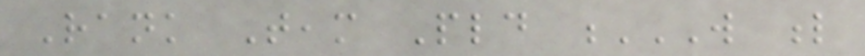Rank Team Pld W L
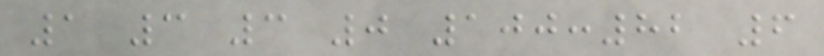1 3 3 0 100:82 6
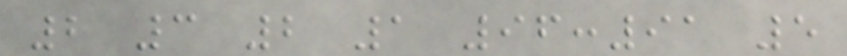2 3 2 1 96:91 5
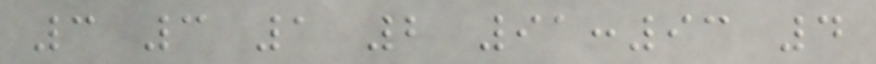3 3 1 2 91:93 4
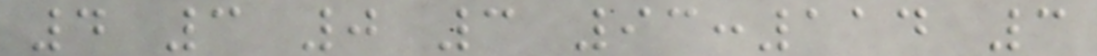4 3 0 3 93:114 3
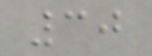30
